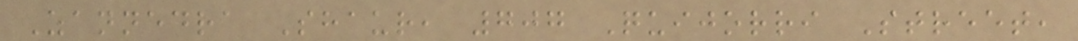Zannedra Shaur, 707 Quijorri Street,
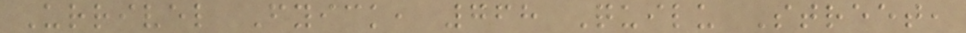Urrivel Fyick, 768 Quilu Street,
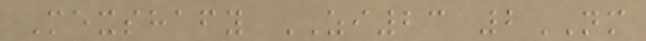Mexshafy ZI23 2NM
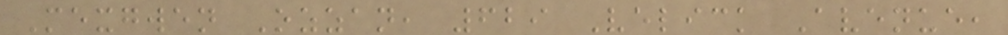Mexgwen Ozzan, 629 Velick Avenue,
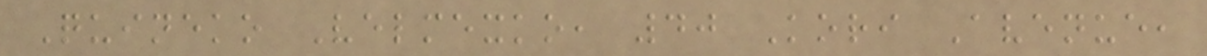Quineko Velmexko, 40 Kori Avenue,
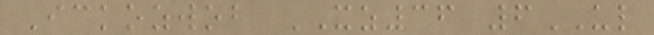Ickozwob XZ36 6UL
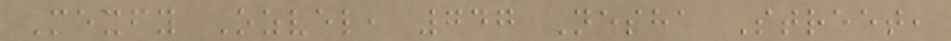Mexfy Ozvel, 747 Nesha Street,
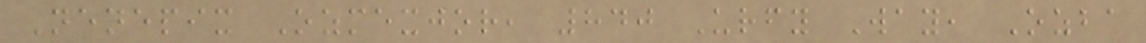Nenepix Ozmexjor, 840 Urfy Way, Ozba
